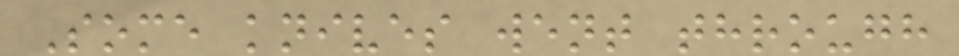Some knives went through
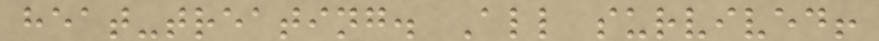heat-treating. All survived!
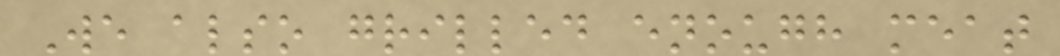We also grilled enough meat
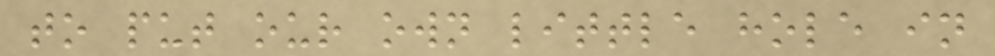to put our own little hole in
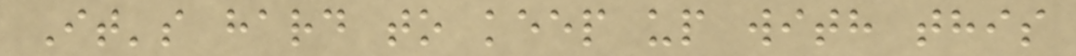It's hard to keep up with this
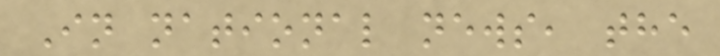In national news, the
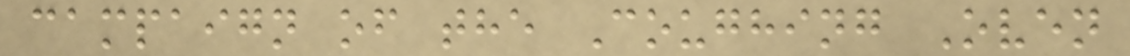campaign of the Coughing Oven
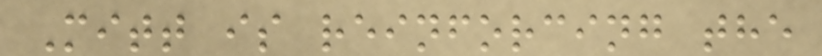Mitt is reinforcing the
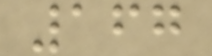167
